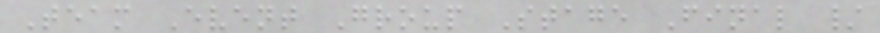Team Event Group Stage Final /
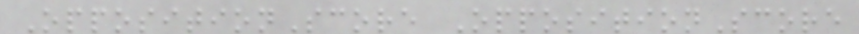OppositionScore OppositionScore
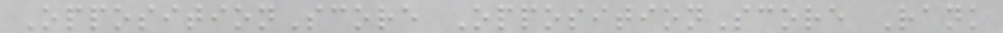OppositionScore OppositionScore Rank
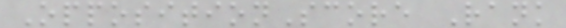OppositionScore Rank
